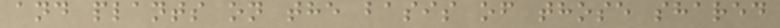and plants on the basis of those shared
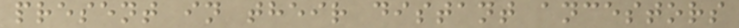present in their distant ancestors
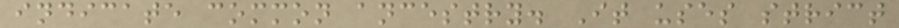indicate common ancestry. It uses strict
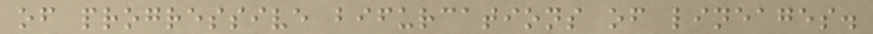of progressive bifurcations of lineages.
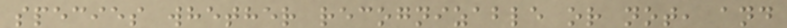species whether recognizable or not, and
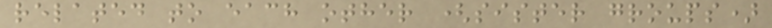related to each other (sister groups)
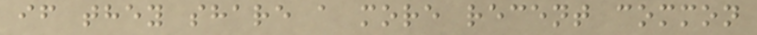if they share a more recent common
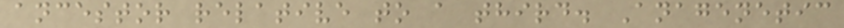ancestor relative to a third. Anagenetic
